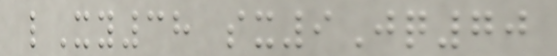lXy38 sx9Jq70
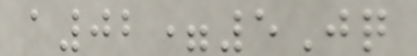a02=5Jq
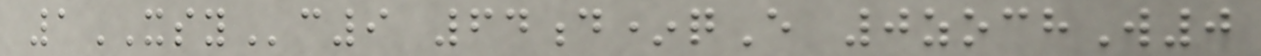1XSYc9 64d*qE 0zochW0
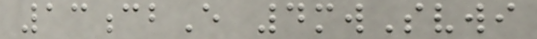13cbE 4mwSvwi
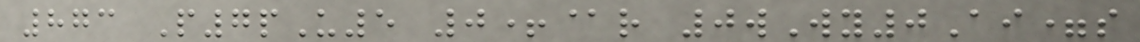873 P7pU5 0+@r 0wWy0Ai=s
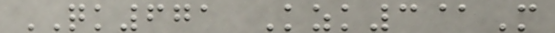QK671 Kzk3@M
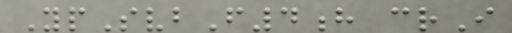YpSvbF4h crI
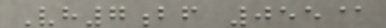Vh7bf 055@
